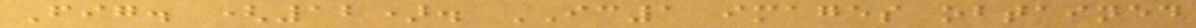Fig. (12). IC1 images obtained
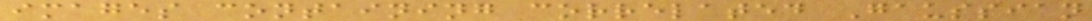images containing correlated Gaussian
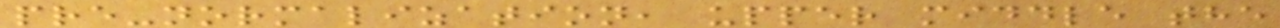pre-normalization, upper middle the
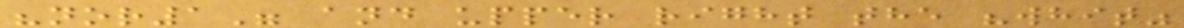"nor1" and upper right the "whit"
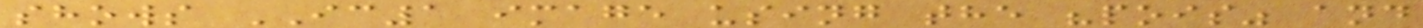shows IC1 image using the "pois" and
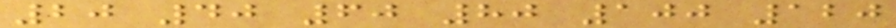20 40 60 80 100 120
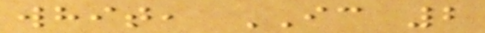whit, IC 2
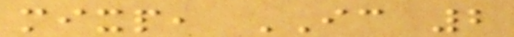mixp, IC 2
